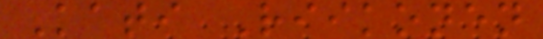Kati Riikonen
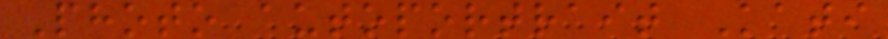Photo autoportrait Kati
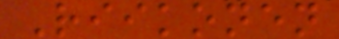Riikonen
